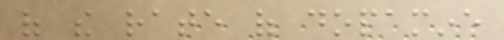of the rate of dopamine
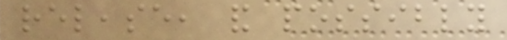release, and possibly
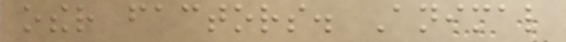other factors. Animal
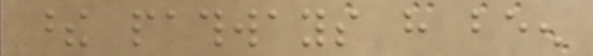these pathways have been
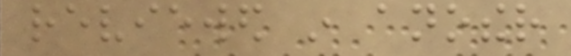reviewed in another
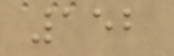152
